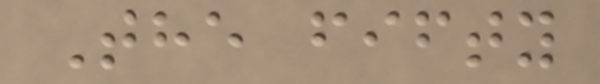The fifty
